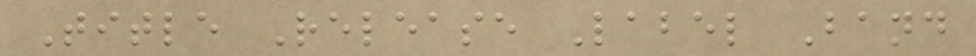Title Release Label Band
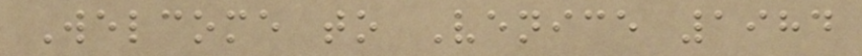Welcome to Venice 1984
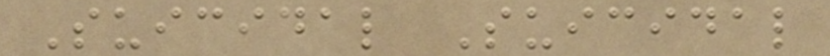Suicidal Suicidal
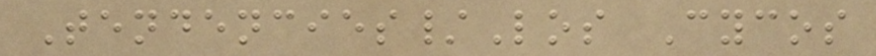Tendencies/Los Cycos
